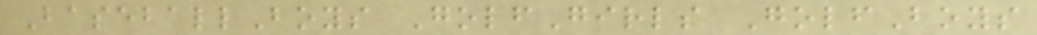BaseballBoys GolfGirls GolfBoys
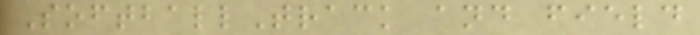SoftballTrack and field
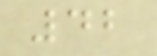42
